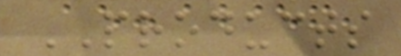PRODUCTS
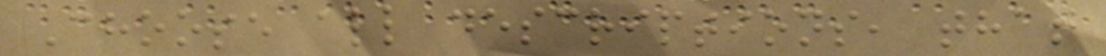Choose all descriptions, that
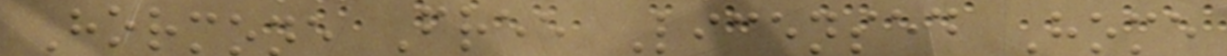Hormone Free Licensed Home
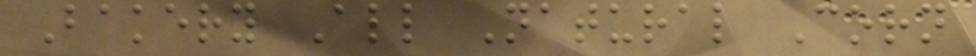Bakery All Natural Corn
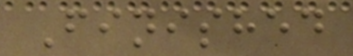Finished
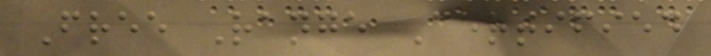Free Range Certified
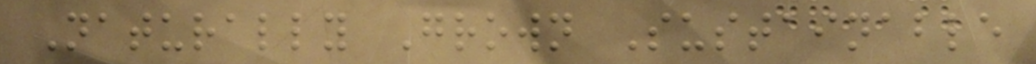Naturally Grown Sustainable
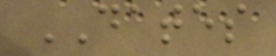DATES
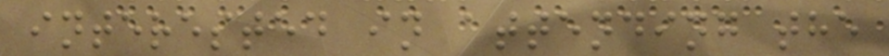interested in attending the
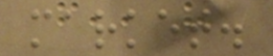market.
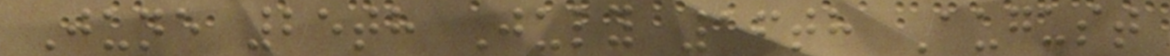June 25th July 16th August
